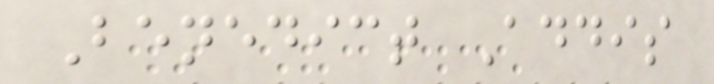Benedict Addis
